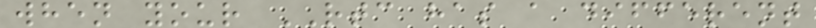when your RTC has a different
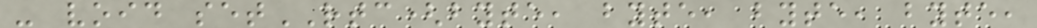- void setRTC(byte, byte, byte, byte,
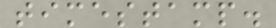timestamp.
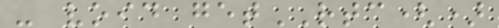- void getRTC()
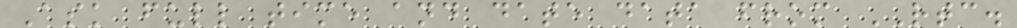Ask full time and date data from RTC.
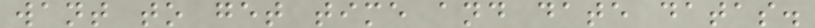want to get time and date datas.
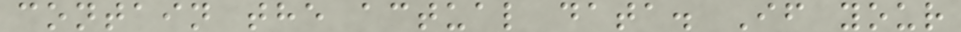contain the actual data. If your
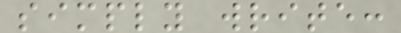simply write:
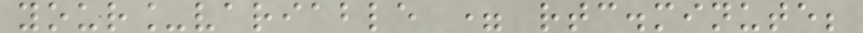your_variable = rtc.minute;
